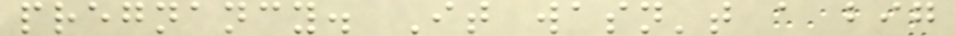pregnancy. It wasn't a big
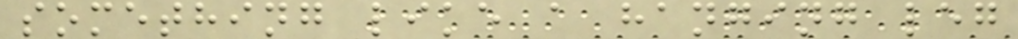something like a hanging leg
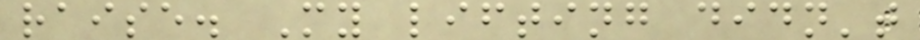raise. My lifting didn't
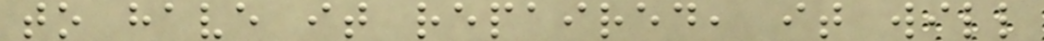to have it repaired, it will
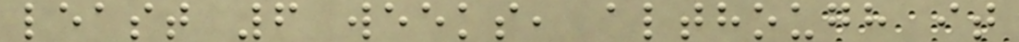least 6 weeks, although it
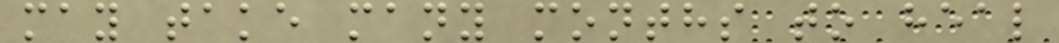may take many months to heal
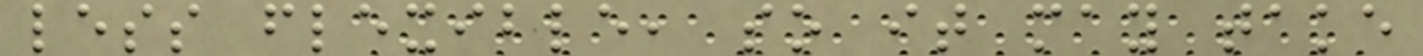less flexible, so it may take
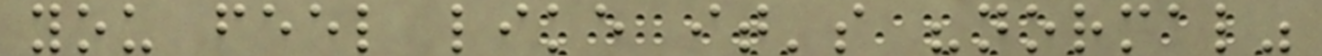you feel like it's "normal"
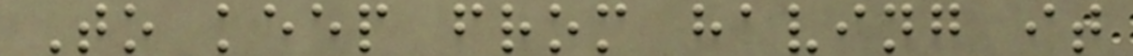To keep from having it
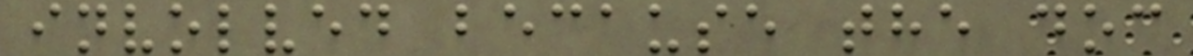involved because the doc
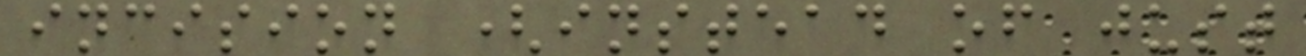incision (instead of just
